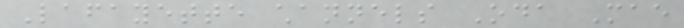Lafayette channels Oda Mae
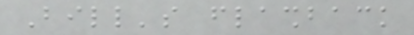Bill's flashback
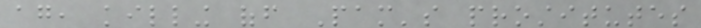again, killing off Pam's prostitutes
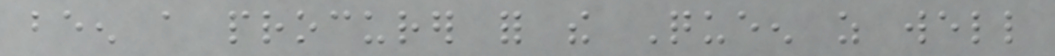been a procurer for the Queen as well
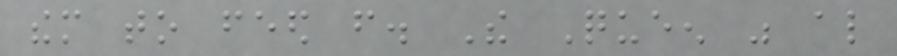them to feed from. The Queen was also
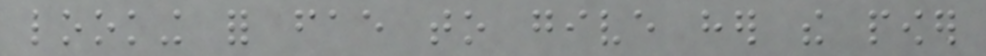looking for fae to give her the power
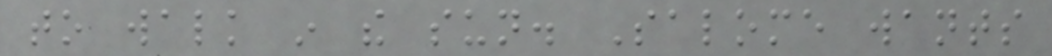to walk in the sun. Salome wants
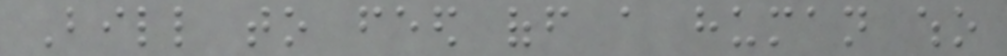Bill to feed off a human who
